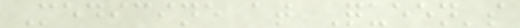Medicine at Queen's
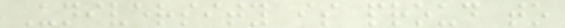University is proud to
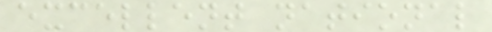excellent national
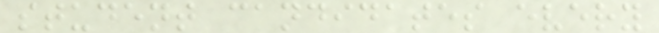student candidates every
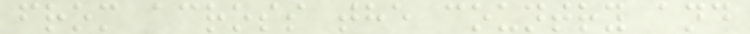from across the country and
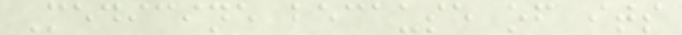Medicine because of its
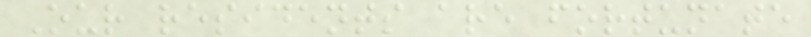Our residents are fortunate
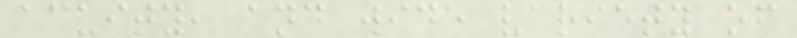acuity, and wide variety of
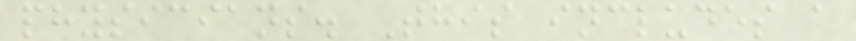physicians. This includes a
